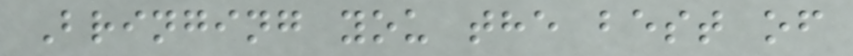Bringing you the best of
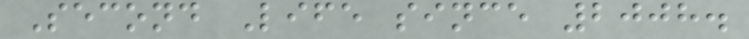Second Life since 2008.
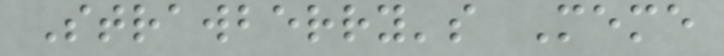Strawberry's Meme
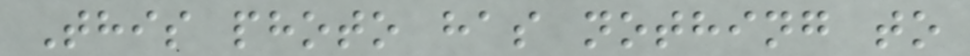This photo has nothing to
